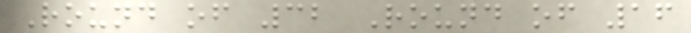Round of 32 Round of 16
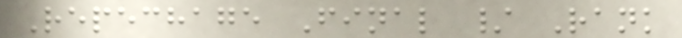Repechage Final / Rank
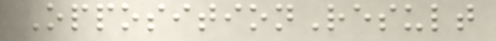OppositionResult
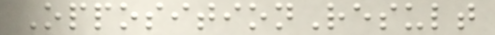OppositionResult
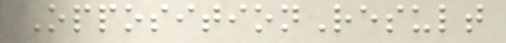OppositionResult
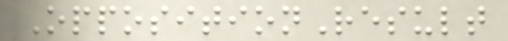OppositionResult
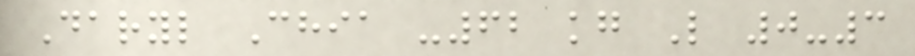Daryl Chia -62 kg L 0-3
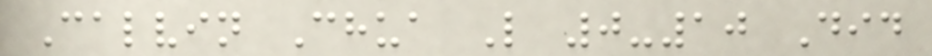Calvin Chua L 0-10 Did
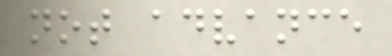not advance
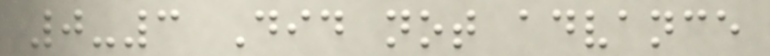0-3 Did not advance
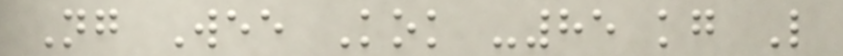Ng Wee Kok -85 kg L
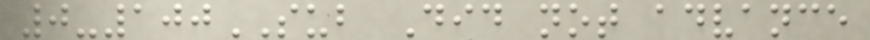0-100SUB Did not advance
